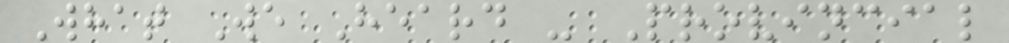What We Heard - Provincial
